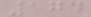174
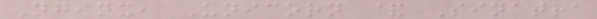Nginx, Unicorn & Sinatra
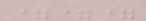===
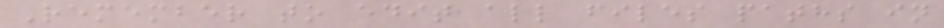Remember to edit all files paths in
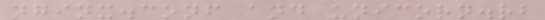nginx.conf and unicorn.rb
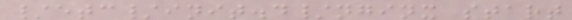/etc/init.d/nginx start
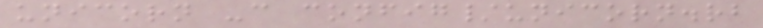unicorn -c config/unicorn.rb
